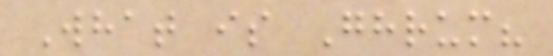What is Ghrum?
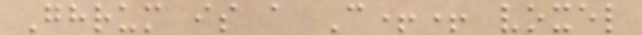Ghrum is a C++ voxel
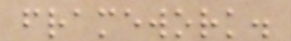framework.
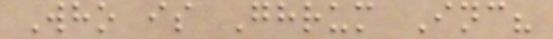Who is Ghrum Inc?
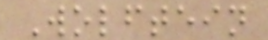Wolftein
